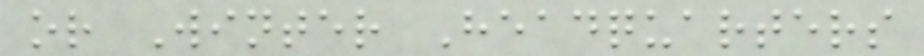or Winter Headquarters
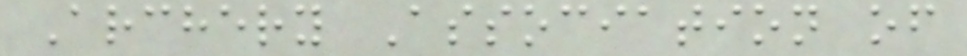Archery Association of
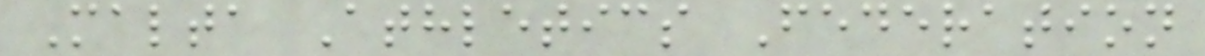Malta Athletics Federation
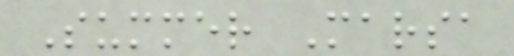Summer Marsa
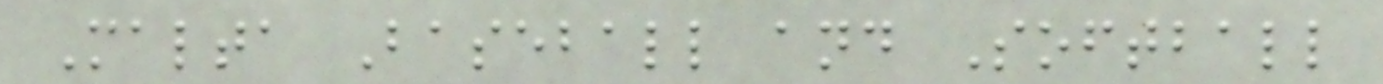Malta Baseball and Softball
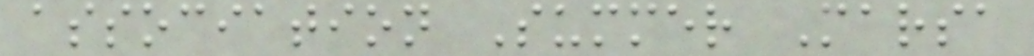association Summer Marsa
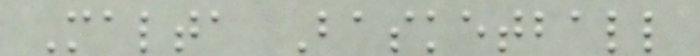Malta Basketball
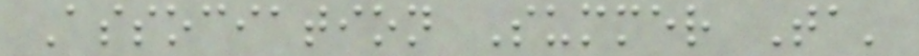Association Summer Ta'
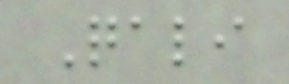Qali
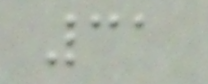31
